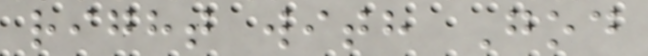right with God
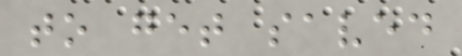to get saved
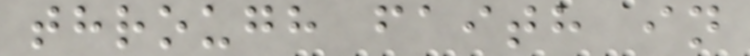through faith in
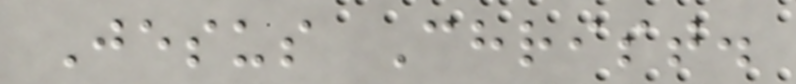Jesus Christ.
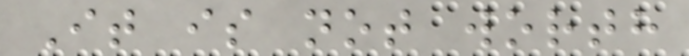It is not worth
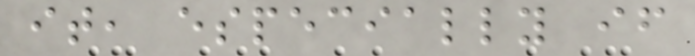it, especially if
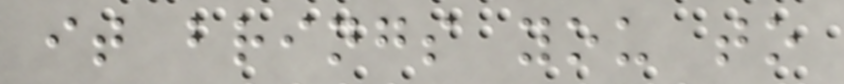it brings you to
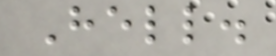Hell.
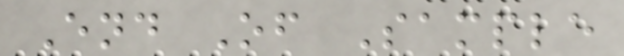End Of Sample
